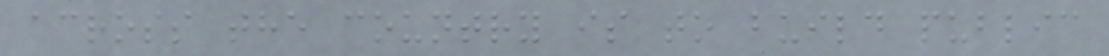across the country is to build public
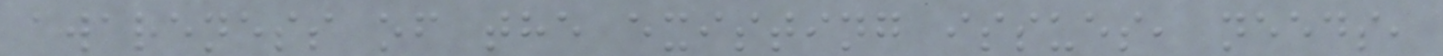awareness of the existing issues, needs,
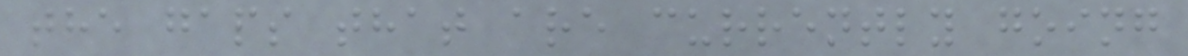the gaps that are currently going
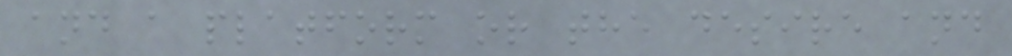and a platform or the desire and
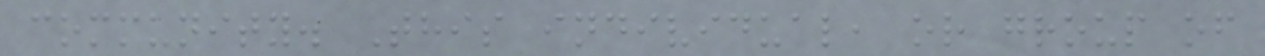community. This individual, or group of
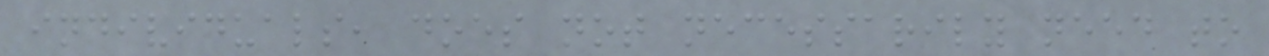individuals, does not necessarily need to
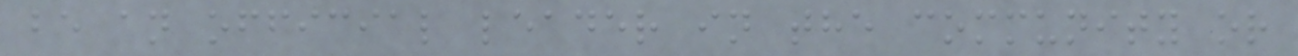be an official leader in the community or
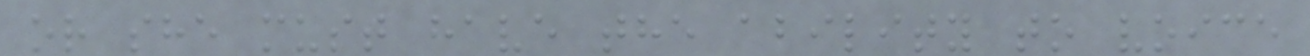or she must have the ability to voice
